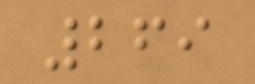269
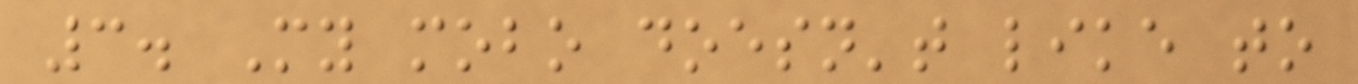3. My mobo doesn't like to
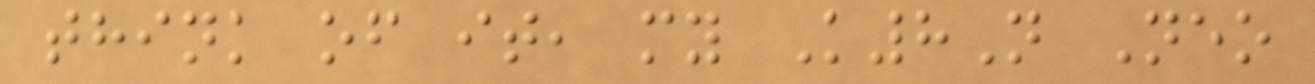think of it, my K8N Neo
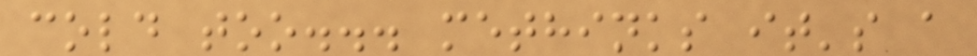cold too... methinks it's a
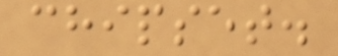chipset.
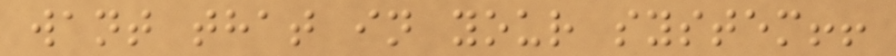want that in your system!!
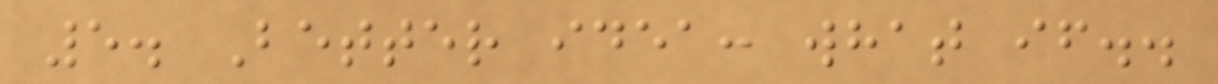5. Better idea: what if..
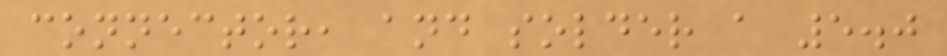connector, and solder a 5.0
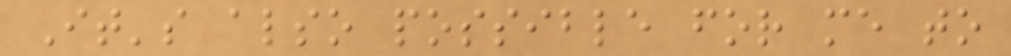It's also possible for me to
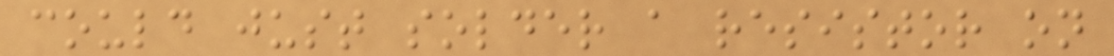could just solder a resistor on
